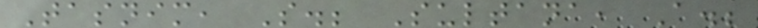Tasnim, S.; Sultana, A.;
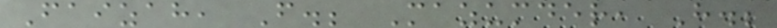Faizah, F.; Mazumder, H.;
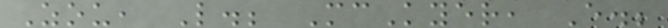Zou, L.; McKyer, E.;
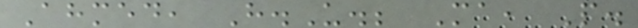Ahmed, H.U.; Ma, P.
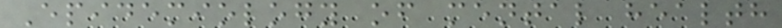Epidemiology of mental health
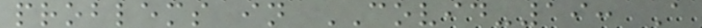problems in COVID-19: A
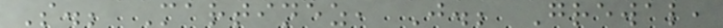S.; Martinez, J.; Grewal,
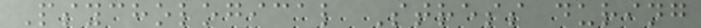Psychological Stress during
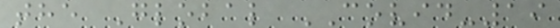the Global COVID-19
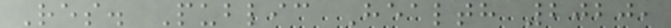Res. Public Health 2020,
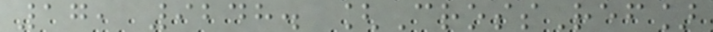17, 9248. [CrossRef]
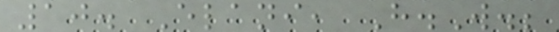10. Elani, H.W.;
